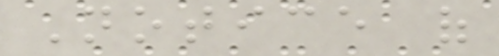Notice of
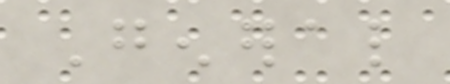General
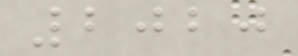2020
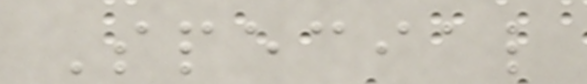Special
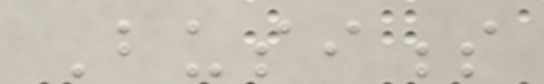Business
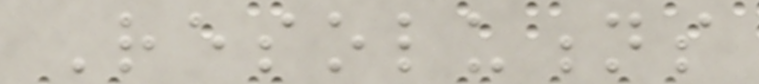Resolutions
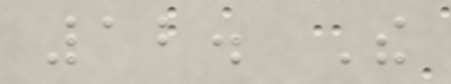12. The
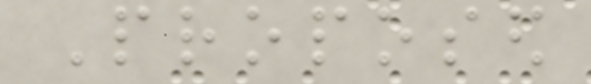Proposed
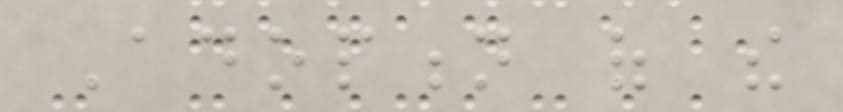Adoption of the
